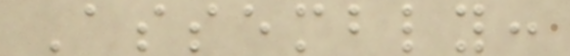Assembly:
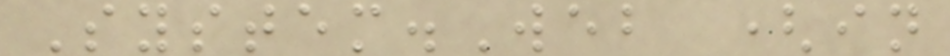System.Web (in
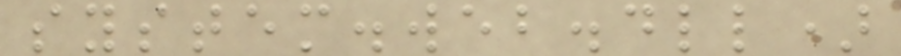system.web.dll)
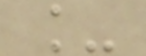_
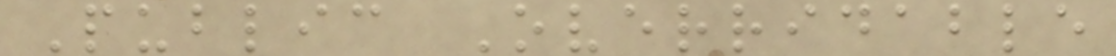Public Overridable
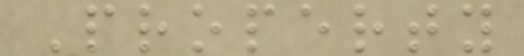Property
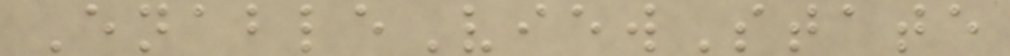EnableViewState
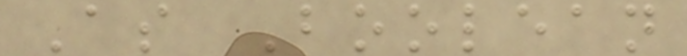As Boolean
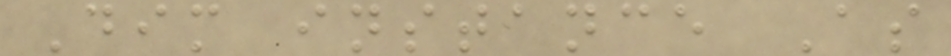Dim instance As
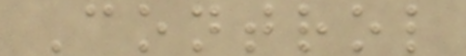Control
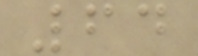64
